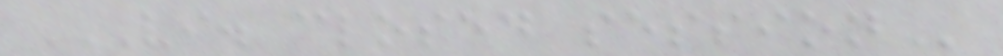VI. CLOSED SESSION
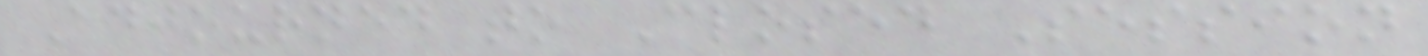Adjourned to Closed Session
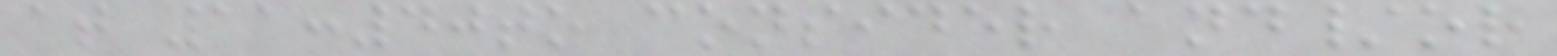at 11:40to consider and/or
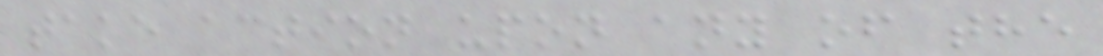take action upon any of the
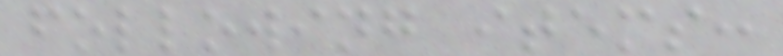following items:
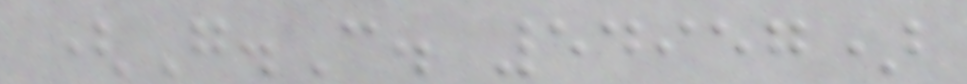(G.C. 54957)
